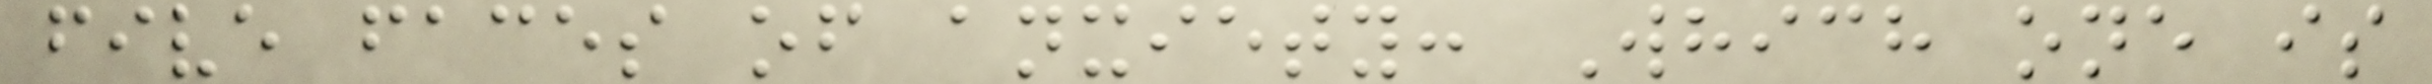five faces of anxiety: Which one is
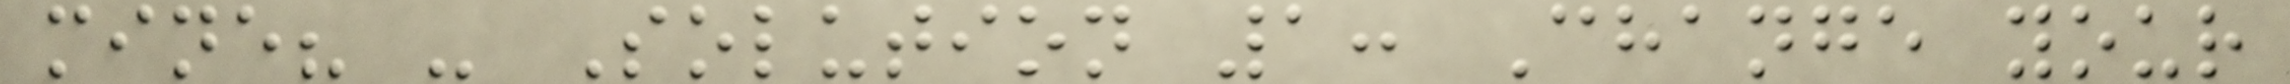mine? - Solution 1: Change your
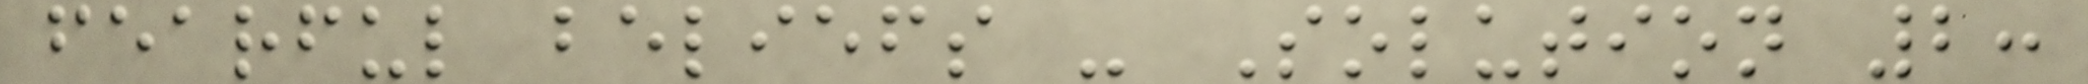fearful beliefs - Solution 2:
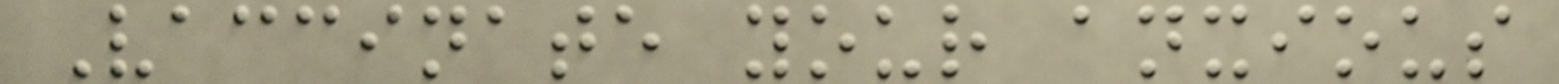Vaccinate your anxious
